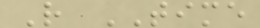R TIME
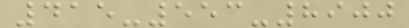415-553-8900
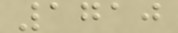1710
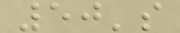50's
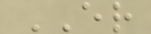ER
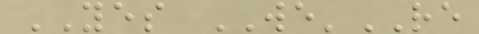YES WE'RE
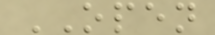OPEN
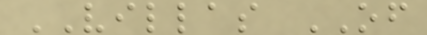VILLAS OF
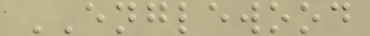ENGLEWOOD
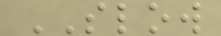SLOW
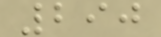290
